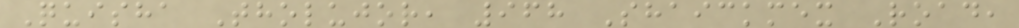Quisha Tholujor, 968 Shaickmex Road,
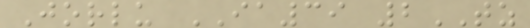Jorlu IA39 2TZ
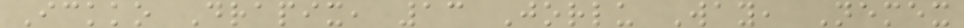Ickko Drapix, 13 Jorlu Way, Nemex
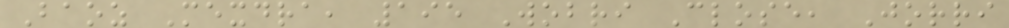Baoz Mexdra, 195 Wobri Close, Jorri
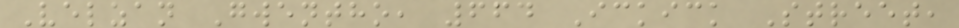Velzan Gwentho, 664 Ickick Street,
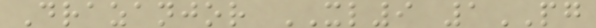Drazanjor XL9 1PG
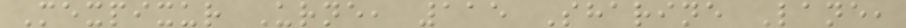Mexpixur Urne, 115 Sharine Lane,
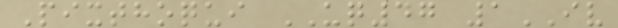Pixthoqui UQ47 1IV
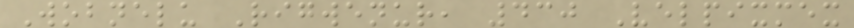Wobnelu Rigwenur, 430 Velpixmex
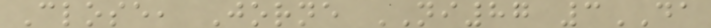Close, Jorne NI87 3DA
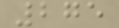275
